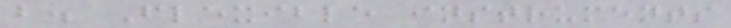b. Flexible instruments
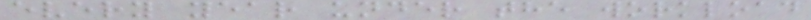every year under the workload
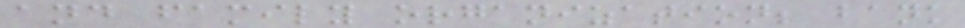and family organization; bank
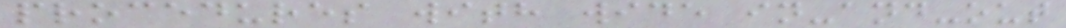procedures with wide in-and-out
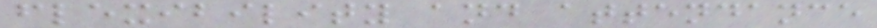flexibility and attendance
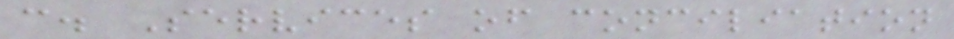c. Services of conciliation
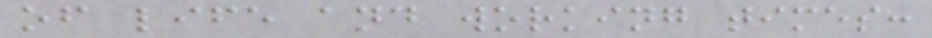of life and working times:
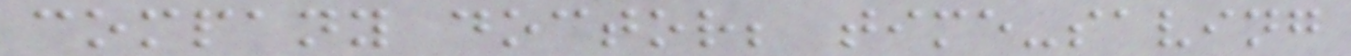company doctor; time-saving
